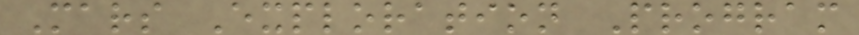Mars Exploration Program
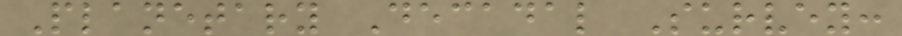Planetary Decadal Survey:
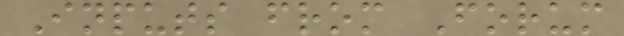Inputs from Forum
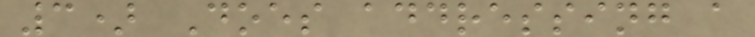3) Does addressing a
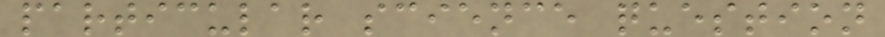particular science question
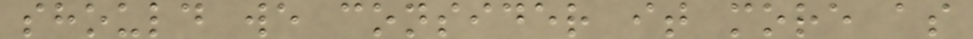should we consider it more as
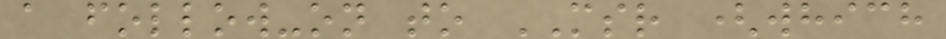a follow-on to MSR (which
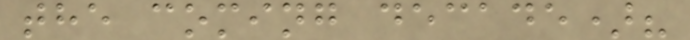the coming decade)?
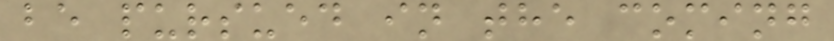be pursued in the coming
